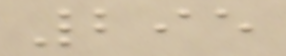295
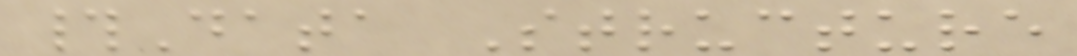#Data Structure
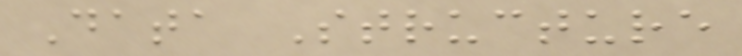Data Structure
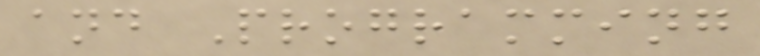and Programming
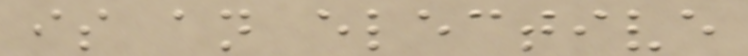is an elective
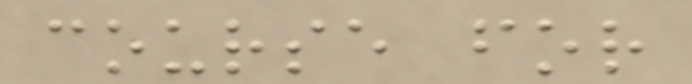course for
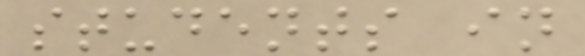students in
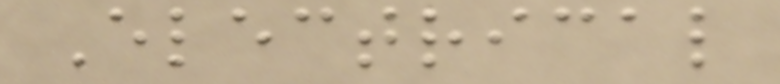Electrical
